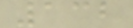132
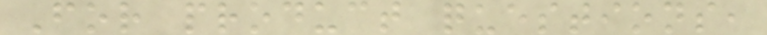For product questions,
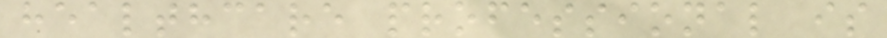healthcare professional is
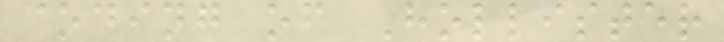coding of Hollister
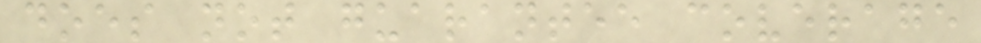does not guarantee coverage
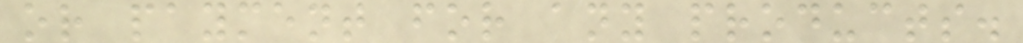or payment for any products.
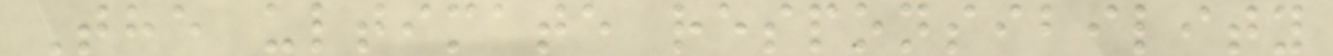The ultimate responsibility
